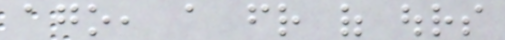ago, a friend of ours
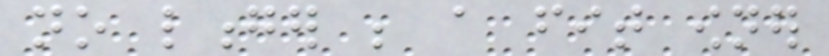no longer be a fit owner
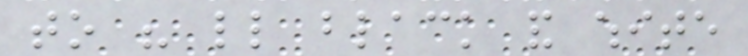to his little black and white
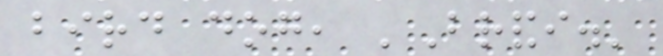bird dog, 'Brandi.'
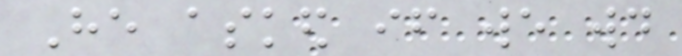He asked if we would
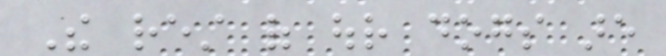The rest of our dogs are
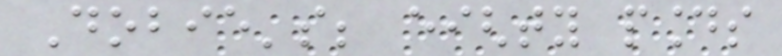Dobie's; eighty pounds
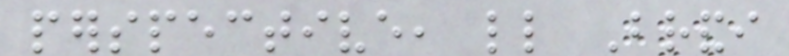perspective, little Brandi
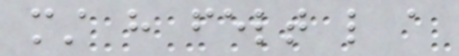must have felt like a
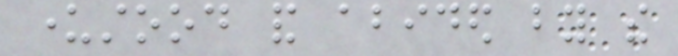understood and abided by the
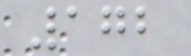172
